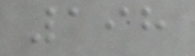198
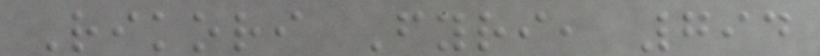Rikori Fyri, 794
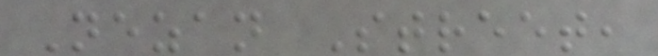Nezan Street,
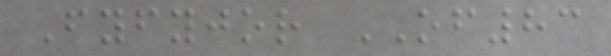Fyfyjor OF83
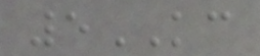5KC
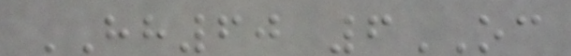HH60 6OC
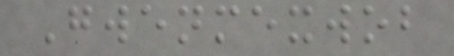Gwenmexwob
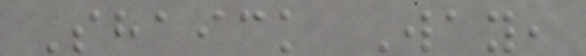Shaick Way,
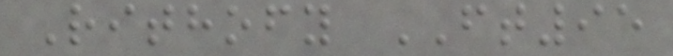Rithofy FT95
